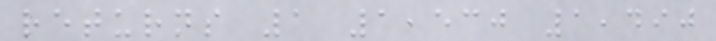returns 1 1,530 1,490
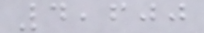4,600
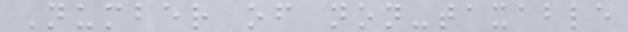Number of non-taxable
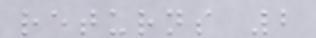returns 2
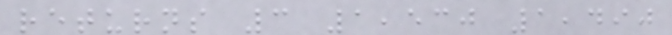returns 3 1,530 1,490
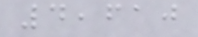4,610
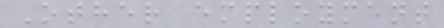Other employment
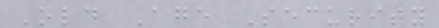Old Age Security
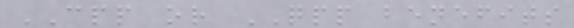CPP or QPP benefits
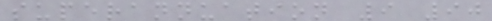superannuation 9 90
